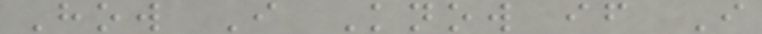How I Know if I
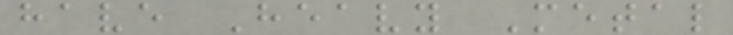have Heavy Metal
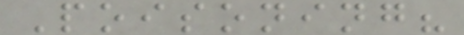Poisoning?
